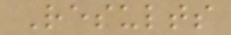Results
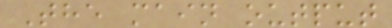The main output
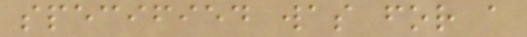specified was for a
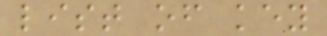list of key
